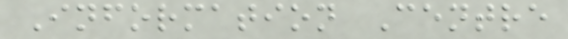Information Centre
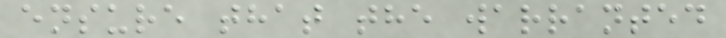ensure that the warranted
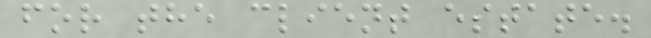for the client estate.
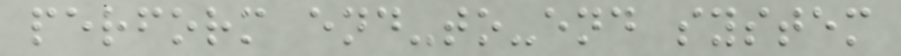perform end-to-end system
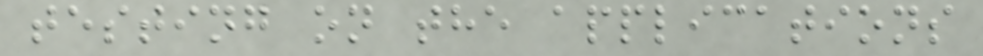testing on the applications
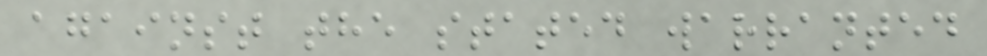against the stated warranted
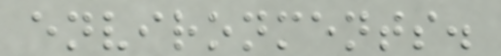environments.
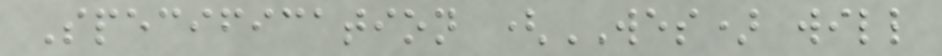Specification (WES) will
